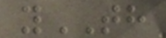yTH
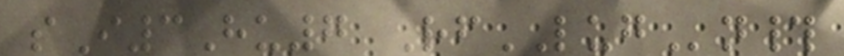sI3Hu7 RfLUGn#
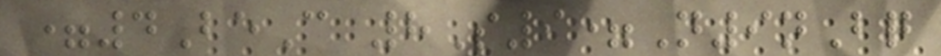=4BeC 8S9=N9nBq
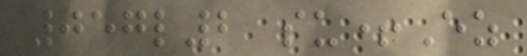057l2 su+Ez
